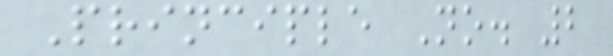Principle No. 2
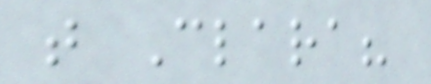t Clara?
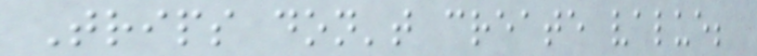Trips don't create value;
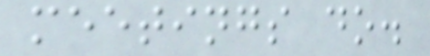meetings do.
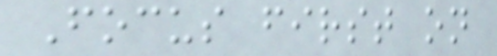Focus first on
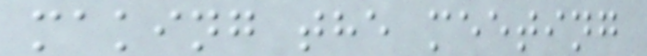making the meeting
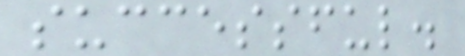successful.
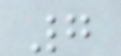7
